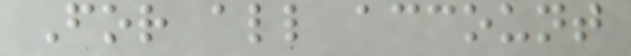For all account
